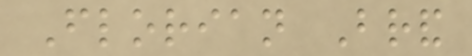Florian Brand
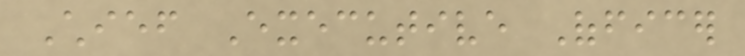Chief Executive Officer
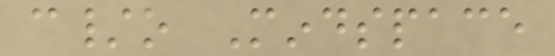c/o Mindspace
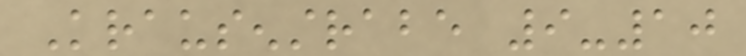Krausenstrabe 9-10
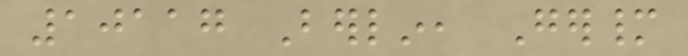10117 Berlin, Germany
